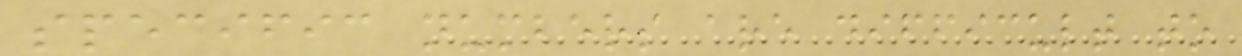specific numbers are difficult to
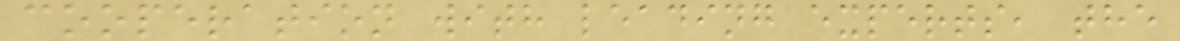cooperation with leading experts, the
